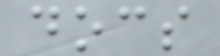docs
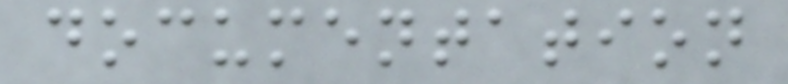documentation
